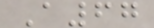A67
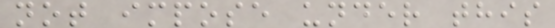not impose under this
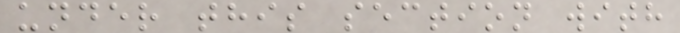under this section with
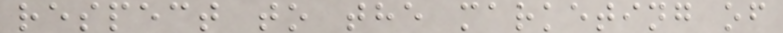respect to the marketing of
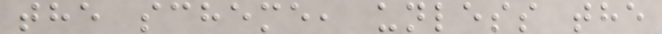the scheme, unless the
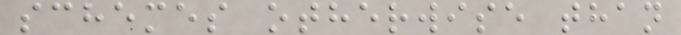schemes otherwise than
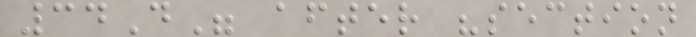34D" after "section
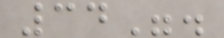34".
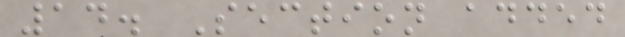14. Section added
